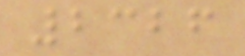2326
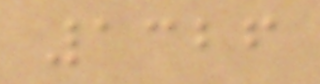1326
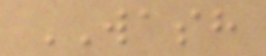WASH
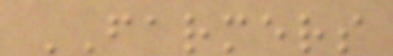FARMERS
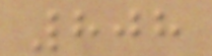808
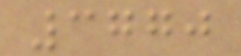3770
